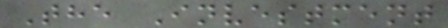The Investment
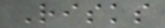Risks
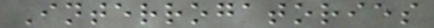Interrogatories
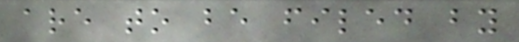are to be filed by
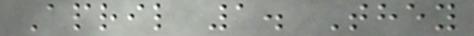April 1. They
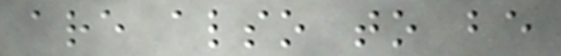are also to be
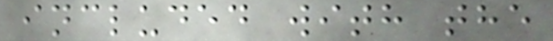included with the
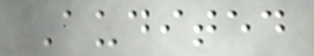Audited
